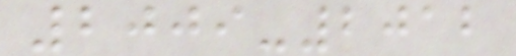2009-2012
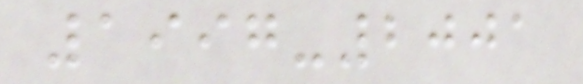1997-2001
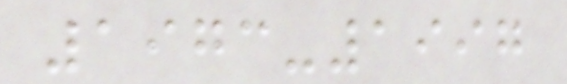1973-1997
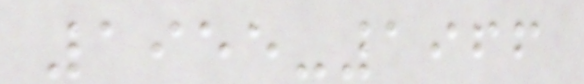1955-1966
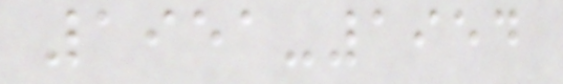1951-1954
